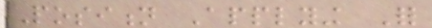Position Applying For
